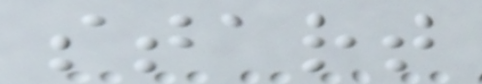start
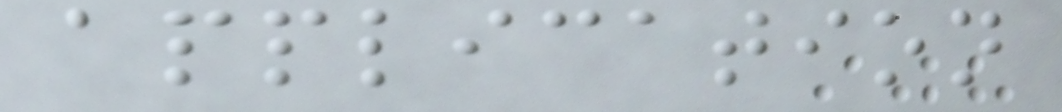application
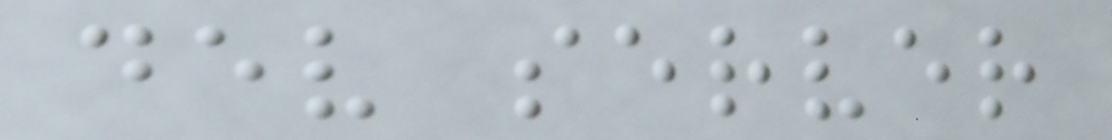dev server
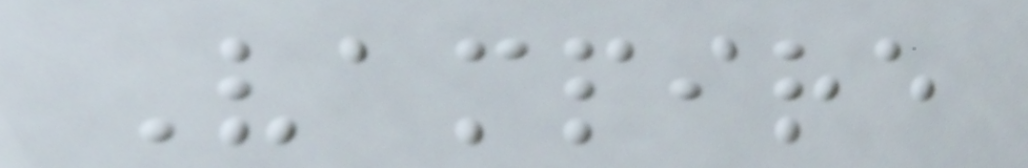Vampire
